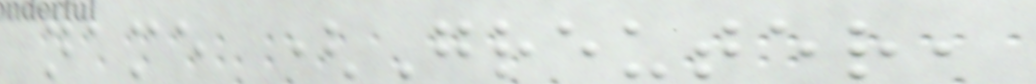name (Greuter,
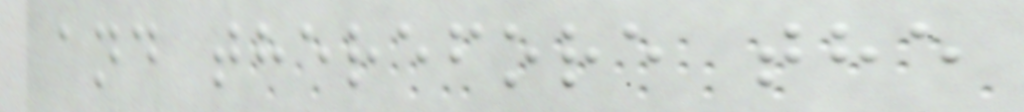and therefore the
